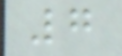7
